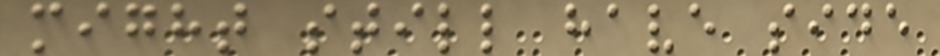might still have side
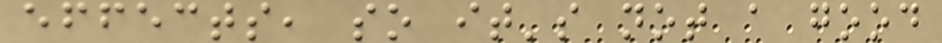effects, so it's not a good
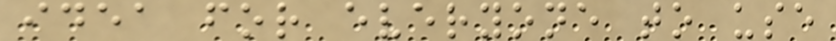idea for everyone to use
